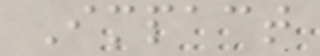Impact
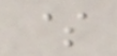$
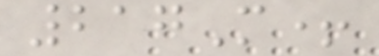217M+
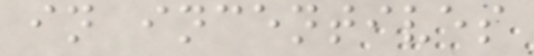in incentives
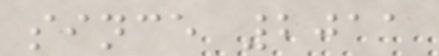since 2011
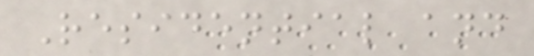Residential and
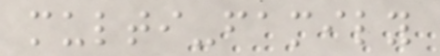multi-family
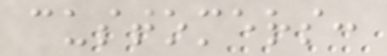customers:
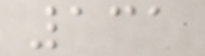131
